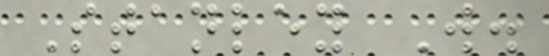Stanley W.
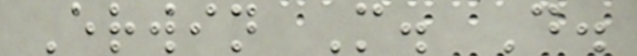Erwin M. D.
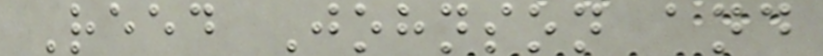Reed Johnson and
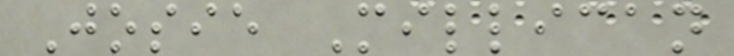Josie Millican
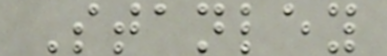Stanley
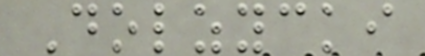Dolzycki
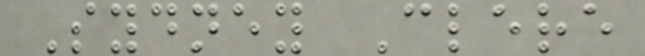Sydney Clere
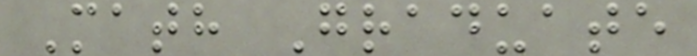Math Graduate
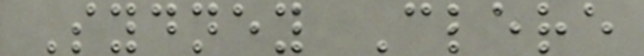Sydney Clere
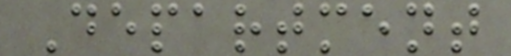Department
